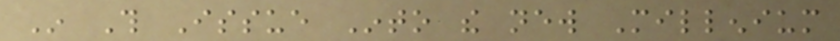In This Issue Into the new Millenium
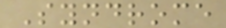Syndrome
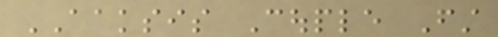AAKSIS Couple First
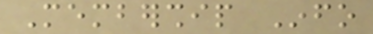Membership Info
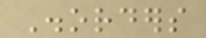Disorders
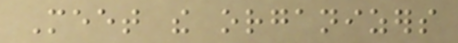Meet the organizers
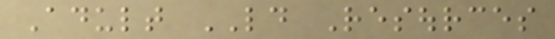Adult LD Resources
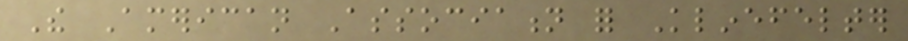The American Association for Klinefelter
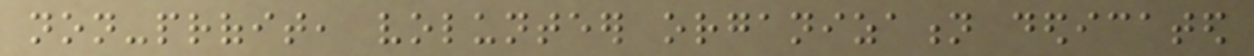non-profit, volunteer organization dedicated
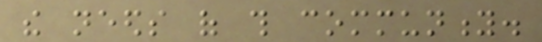the needs of this community.
